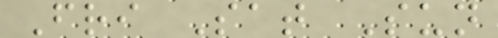Fri Sat Sun
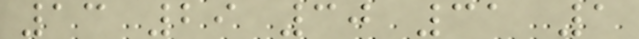13 29 30 31 1
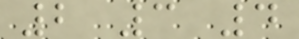2 3 4
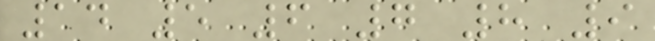14 5 6 7 8 9
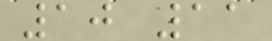10 11
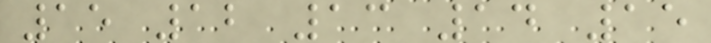15 12 13 14 15
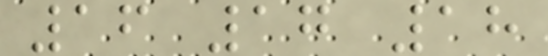16 17 18
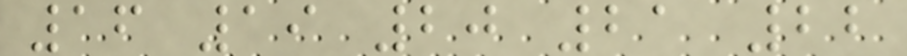16 19 20 21 22
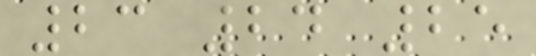23 24 25
